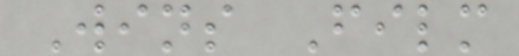Wins Film
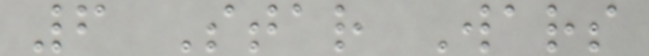6 Star Wars
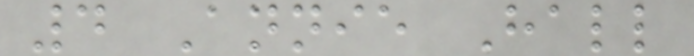4 Annie Hall
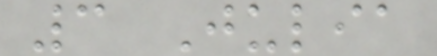3 Julia
